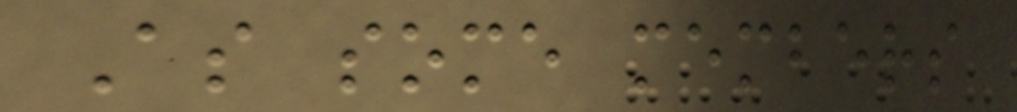As some members
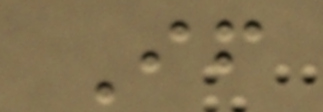If
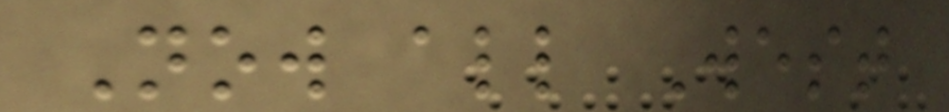Now all West
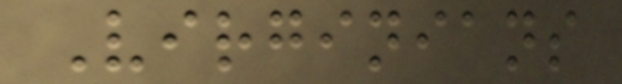Virginians
